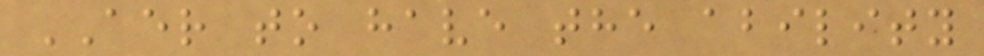AER to have the ability
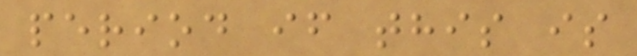period if this is
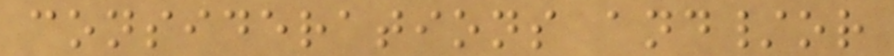considerations and/or
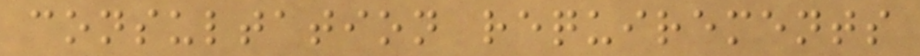consultation requirements
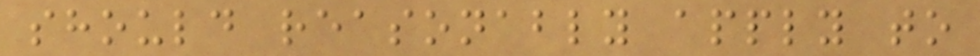should reasonably apply to
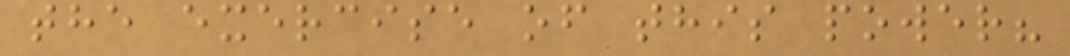the exercise of this power?
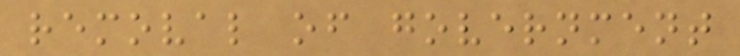removal of government
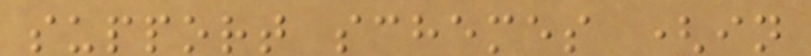support schemes (in
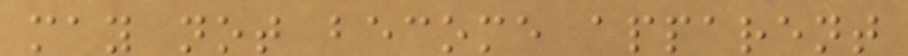may not become apparent
